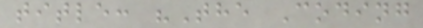title: "The Coding
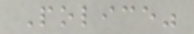Police"
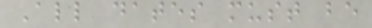All dates must be
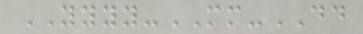YYYY-MM-DD
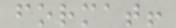format!
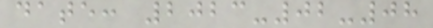date: 2023-02-08
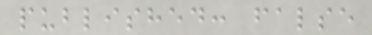published: false
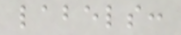labels:
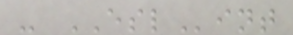- ESLint
